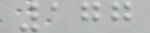177
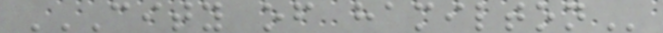CITY OF HAMILTON
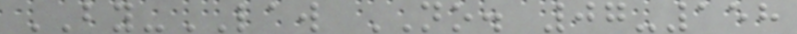BY-LAW NO. 07-158
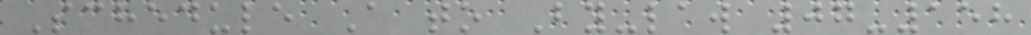Schedule A to By-law 07-158
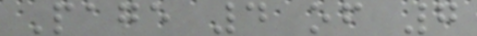Page 4 of 7
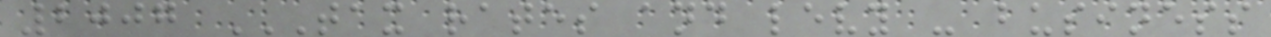2007 TAX RATES AND LEVY - BUSINESS
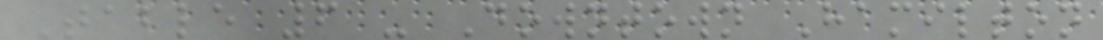Table 6 - Downtown Hamilton
